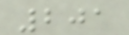201
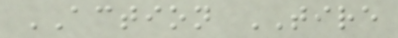ACTION TIRE
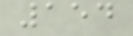154
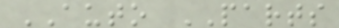AUTO PARTS
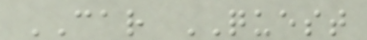CAR QUEST
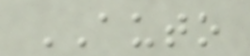AUTO
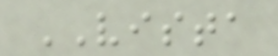VISTA
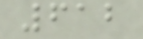612
